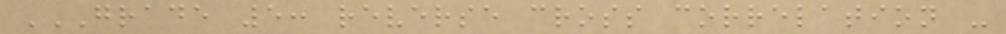GRADE 5: REVERSE CROSS CORRELATION -
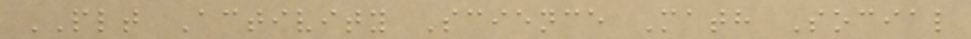PLT Activity Science Math Social
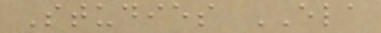Studies ELA
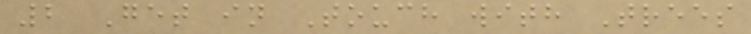2 Get in Touch with Trees
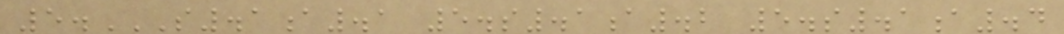5.S.1A.1 5.S.1A.2 5.S.1A.4
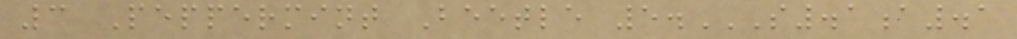3 Peppermint Beetle 5.S.1A.1
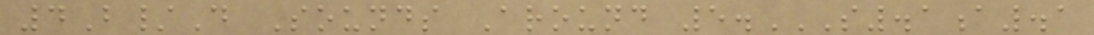4B/D Sounds Around 5.S.1A.1
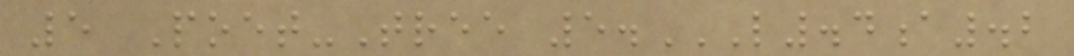5 Poet-Tree 5.L.4A.2
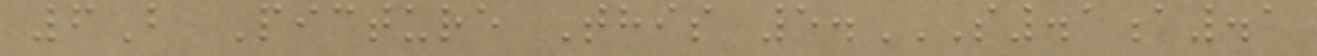6B Picture This 5.S.1A.1
